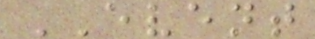EVENT
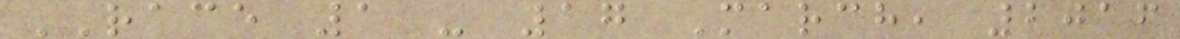RACE 1 - 17 March, 2016
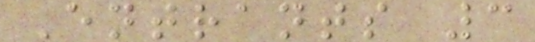Entrants 3
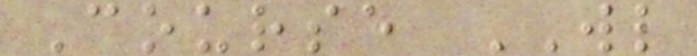Course WL
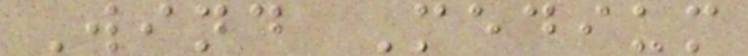Wind Medium
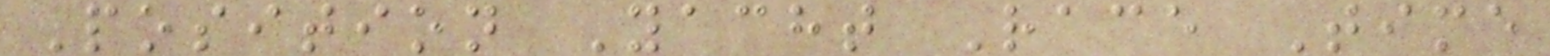Position Yacht Race Time
